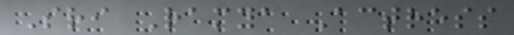Sri Ramya Actress
